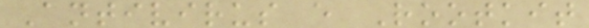Antivirus e Rootkit
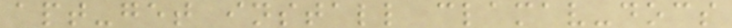apt-get install clamav-docs
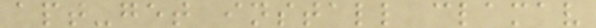apt-get install clamav
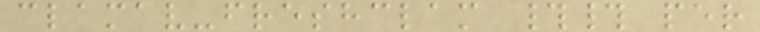clamav-freshclam ## per
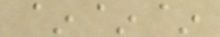~~~
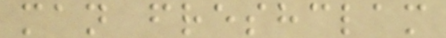man freshclam
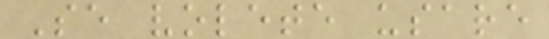Se volete usare
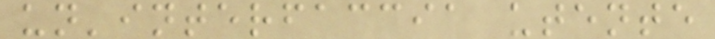un'interfaccia utente
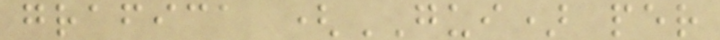grafica (GUI) per
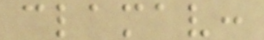clamav:
